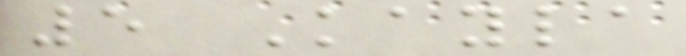5 Kayla
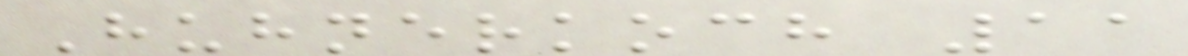Huhnerkoch 11
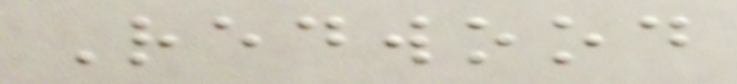Redwood
